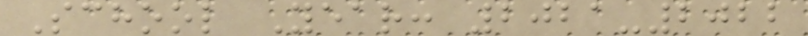School Year: 2021-2022
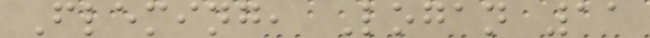Fleming, Logan 11
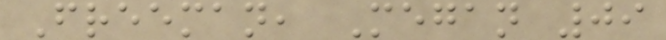Freeman, Megan 09
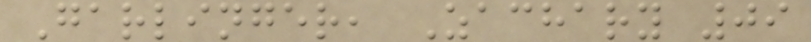Garlinger, Zachary 09
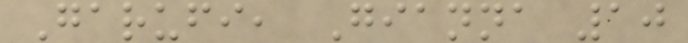Garufi, Gianna 10
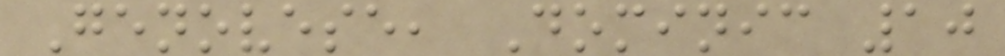Genovese, Dominic 10
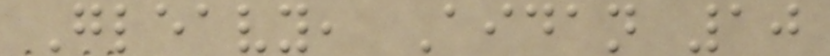Gleavy, Aidan 10
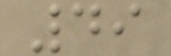49
